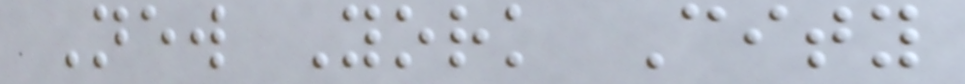New York City
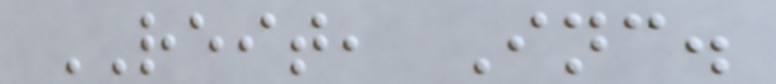REIT, Inc.
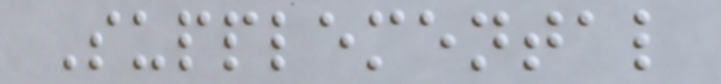Supplemental
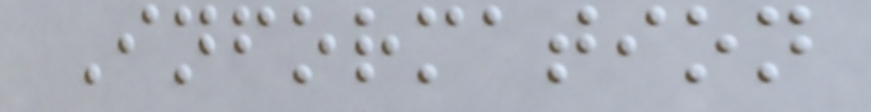Information
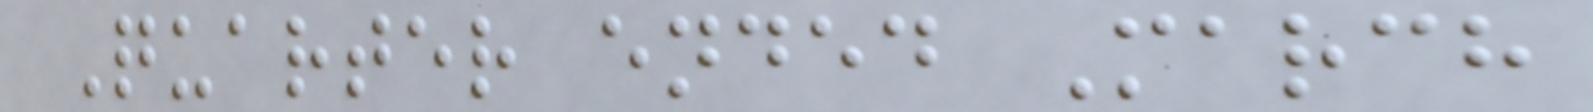Quarter ended March
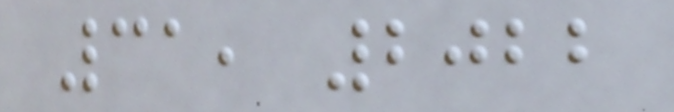31, 2022
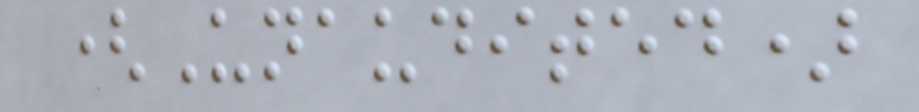(Unaudited)
